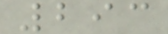293
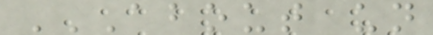ABOUT UN
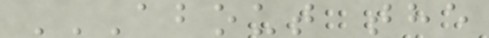ABOUT THE
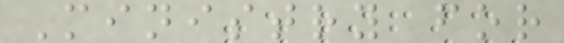Ministry for
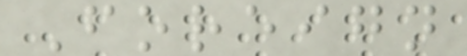Foreign
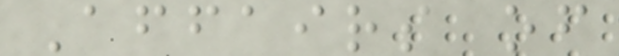Affairs of
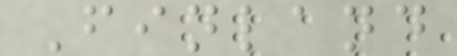Finland
